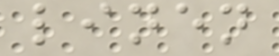linen
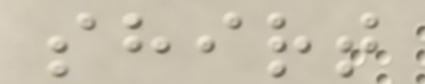shirt
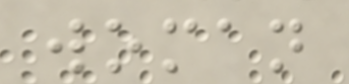woman
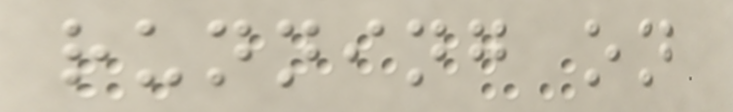running on
